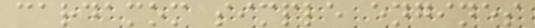cardamom simple engines
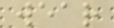wear
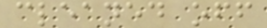cleaned off
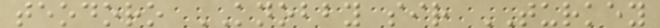teodoro KNOBBY sir TURKEY
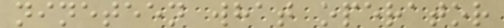nineteen what operator
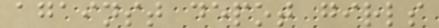against depot girls
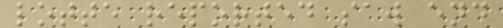lotte reported saw end
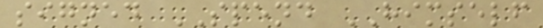signed SPEND HIMSELF
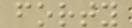forty
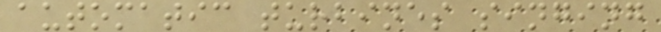automatic turbines singing
